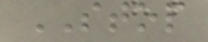STOP
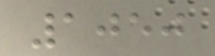1050
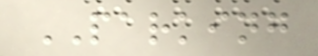PARKING
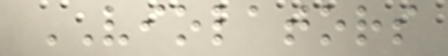VIOLATORS
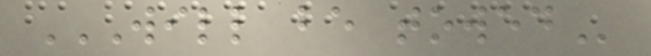WILL BE TOWED
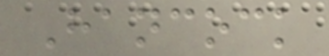Hancock
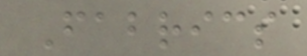Fabrics
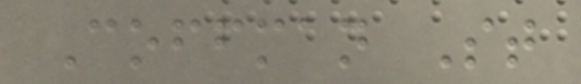Coffman St
